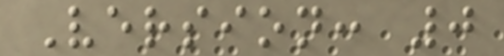Version: 0
